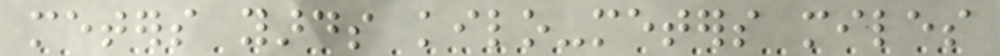meters yards kilo-meters miles
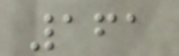161
